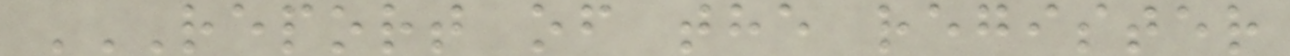REPORT OF THE REGISTER
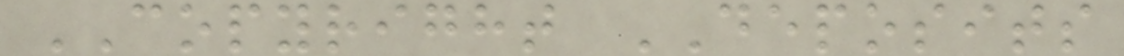COPYRIGHT DEPOSITS
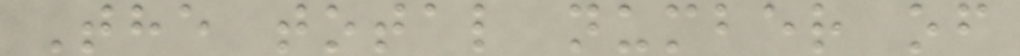The total number of
